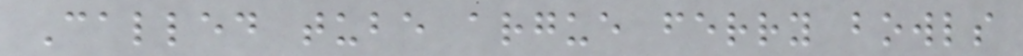Called tube argue ferry bowls
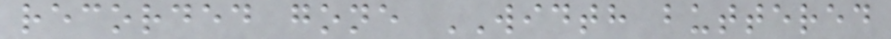recorded gone WIDTH buttered
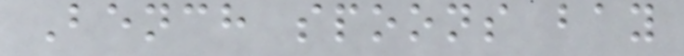Bench spoons bay
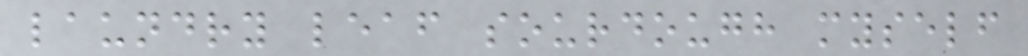laundry leaf sourdough myself
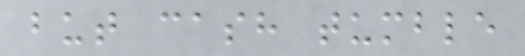but cash tumble
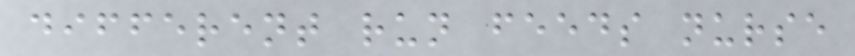different run feeds nurse
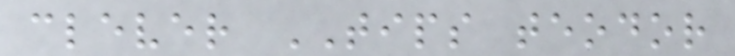clever TIPS teodor
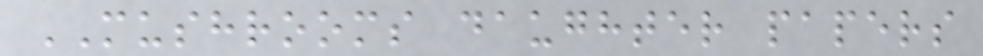MUSHROOMS daughter papers
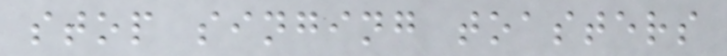stop singing toasters
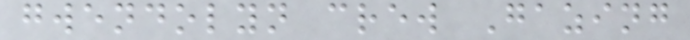gwendolyn crew Gazing
